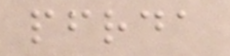pfrda
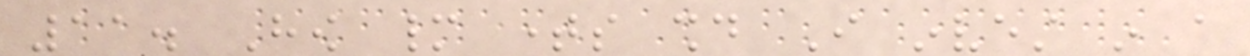11. How many times should I invest in a
